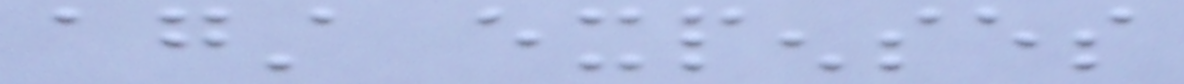against expenses
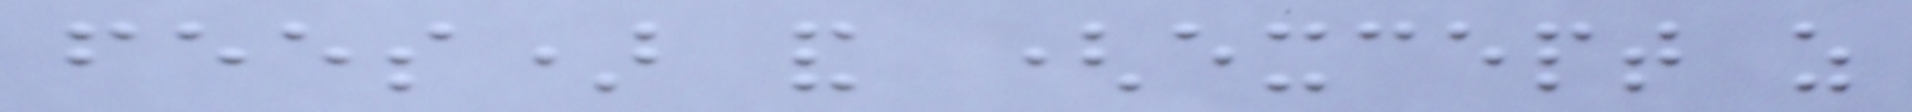fees) and (except as
